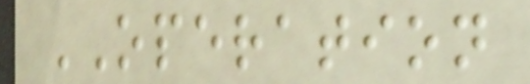OPERATION
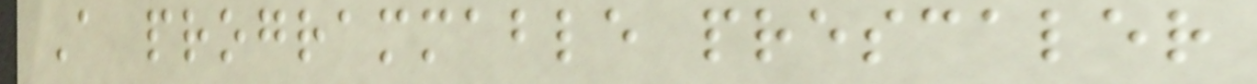A programmable prescaler
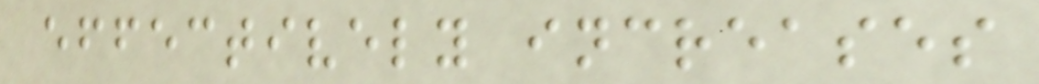effectively increases
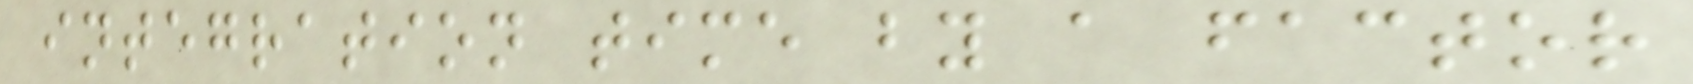integration time by a factor
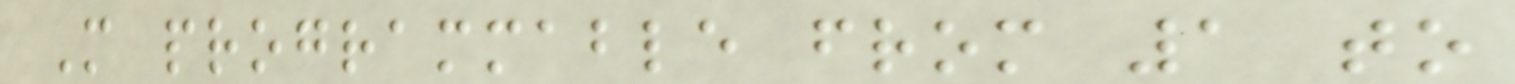M programmable from 1 to
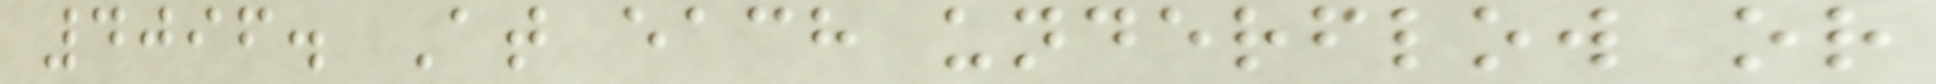4096. At each underflow or
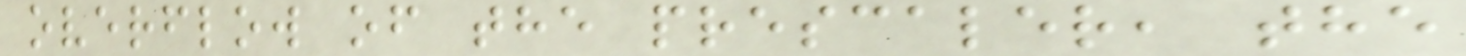overflow of the prescaler, the
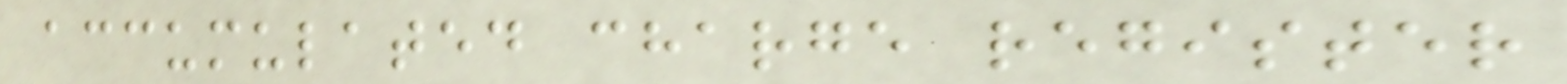accumulated charge register
